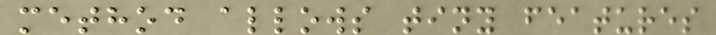method allows tiny features
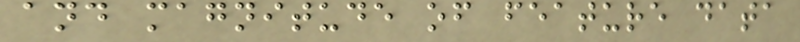and magnitude of feature data
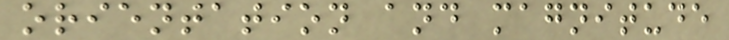orientation and magnitude
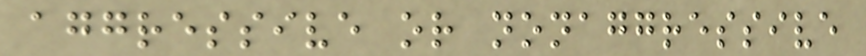aggressive or nonaggressive
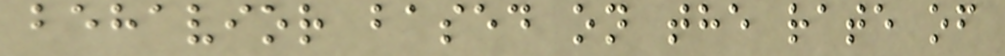behavior based on the rate of
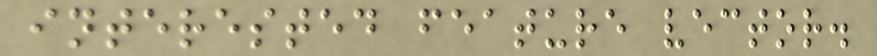interested feature vector.
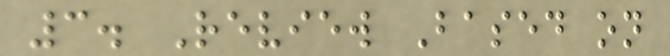3. Review Based on
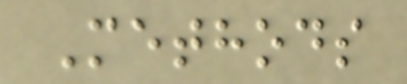Methods
